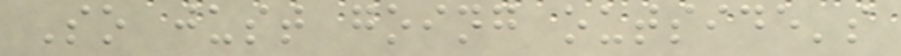So just going outside's
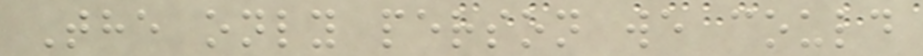The only person we could
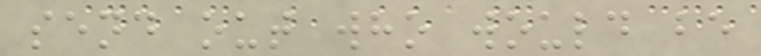send out who would be
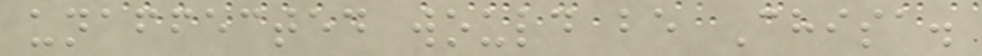unaffected would be Chisa.
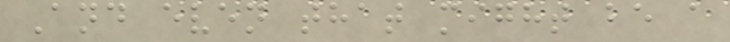And even that might be a
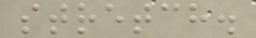stretch.
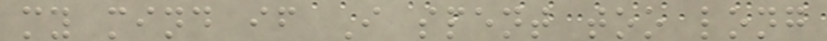my mind if I spent too long
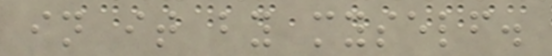in it by myself.
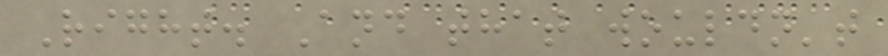Right. And that wouldn't
